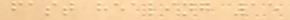fast healing 15
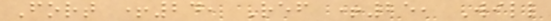Fort +24, Ref +25, Will
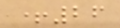+26
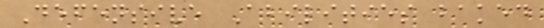Defensive Abilities baked
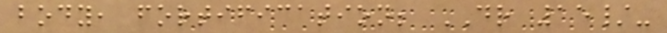body, fortification; DR 15/-
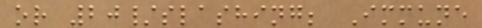or 20/slashing; Immune
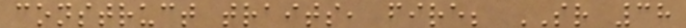construct traits, fire; SR 38
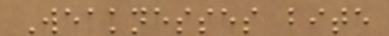Weaknesses bite
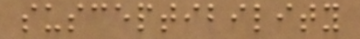susceptibility
